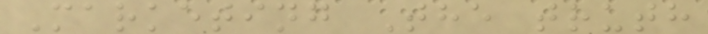Marketing The truth
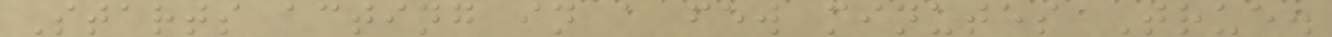Starts acting in a few minutes True.
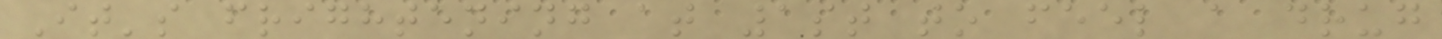It's frightening at 1st to feel a drug
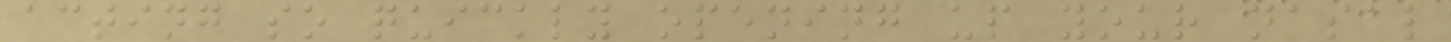acting so quickly opening up your nasal
